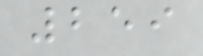259
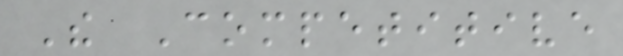The Competitive
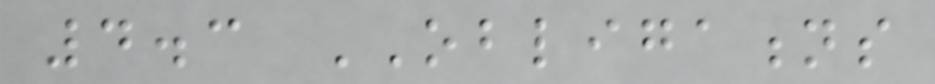4.3 OBLIGATIONS
